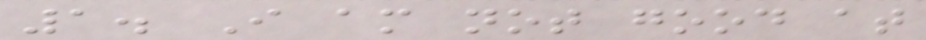1. I am not good at
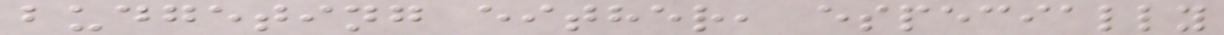budgeting either, especially
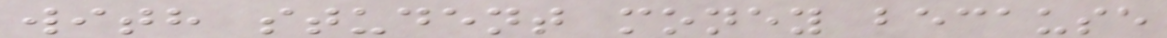with student money because
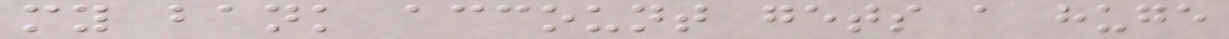my bank account gets a huge
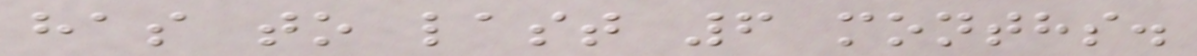has to last 6 months.
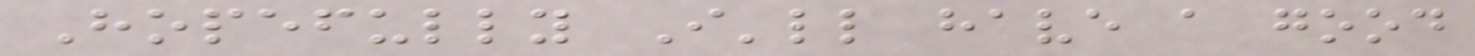Hopefully I'll have a good
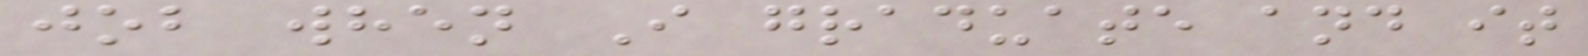job when I graduate and it
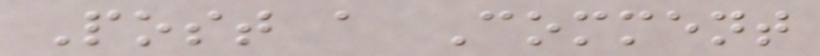Post a Comment
